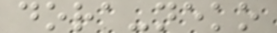dora-neko
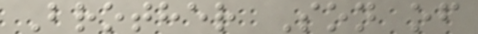Brother Son of
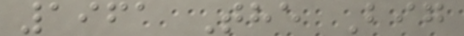1961 The Big
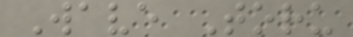Wave Toru
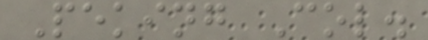Peking Col.
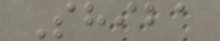Shiba
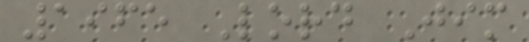1965 Lord Jim
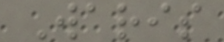Waris
